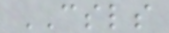CSLS
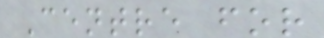Centre for
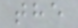the
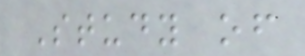Study of
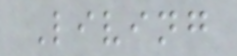Living
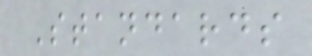Standards
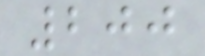200
